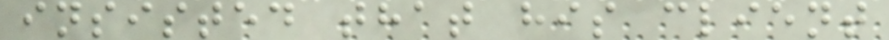insisted that his client
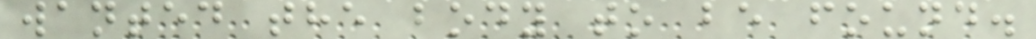wanted the body to be found.
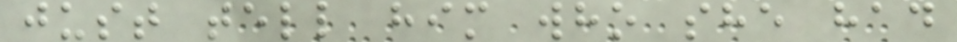just tell him who she had
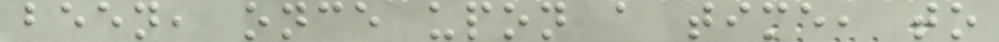been, once upon a time, to
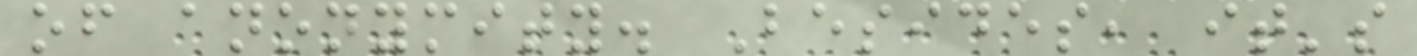of anonymity. Besides, it's
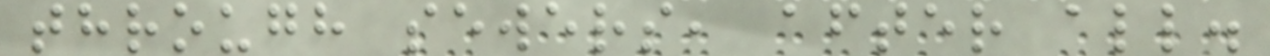through sewers, after all.
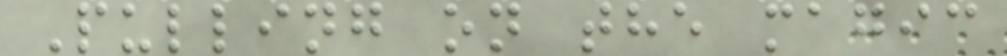Pulling on the magic
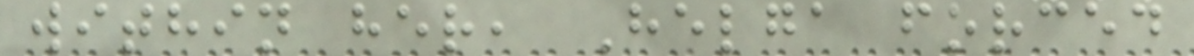within her, Helga forced
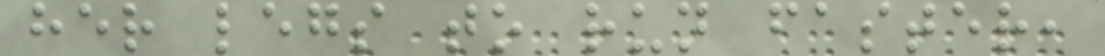her legs to run faster,
